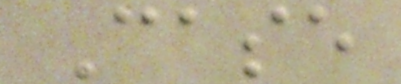Case
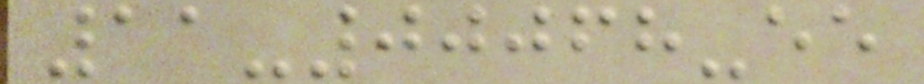11-00068-ee
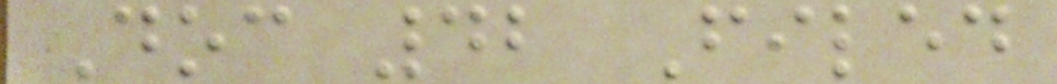Doc 42 Filed
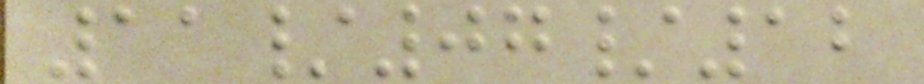11/07/12
